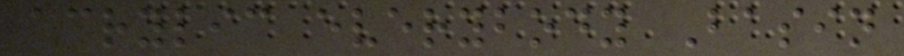acrylic everybody Basin
